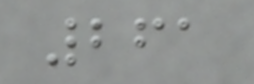261
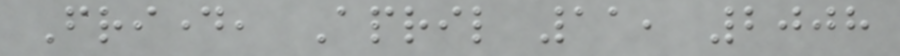Friday, April 11, 2008
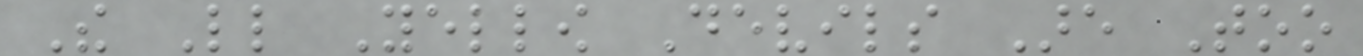The Little Yellow Devils Are Too
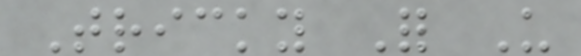Tricky For Us
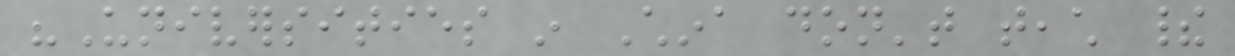"Universities in China don't teach their
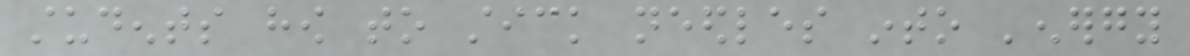students how to stick needles into 'energy
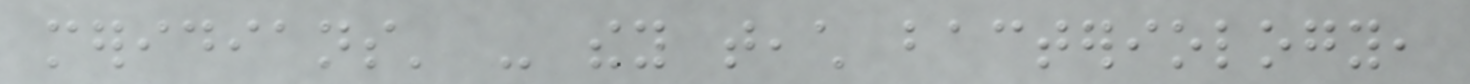meridians' - they teach bacteriology,
